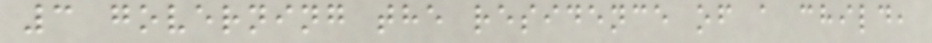3 governing the residence of a child,
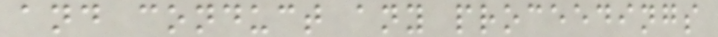and conduct any proceedings
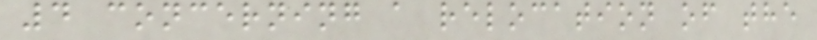4 concerning a relocation of the
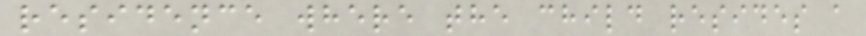residence where the child resides a
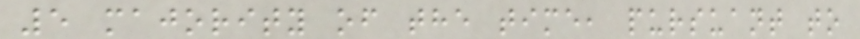5 majority of the time, pursuant to
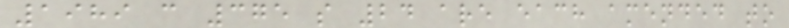1989 c 375 s 24 are each amended to
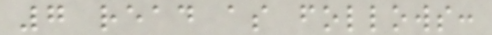7 read as follows:
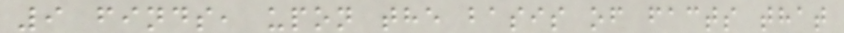9 finds, upon the basis of facts that
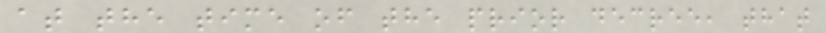at the time of the prior decree, that
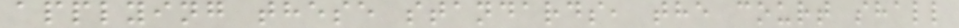applying these standards, the court shall
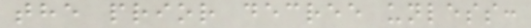the prior decree unless:
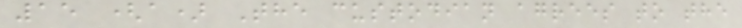15 (a) The custodian agrees to the
